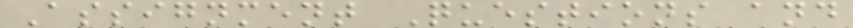Assignment Questions and
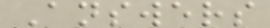Answers
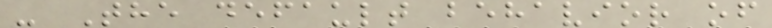- The default behavior of
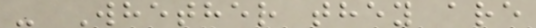- Whether they are
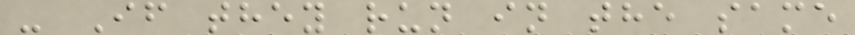- If they run in the same
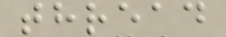thread
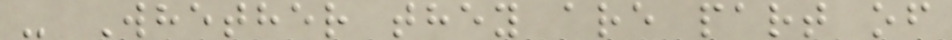- Whether they are part of
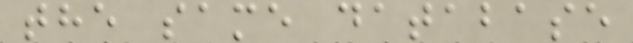the same database
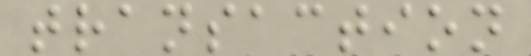transaction
